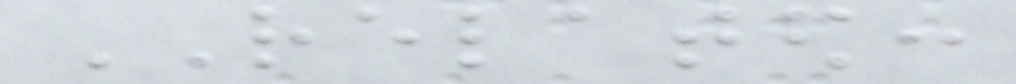RELATED:
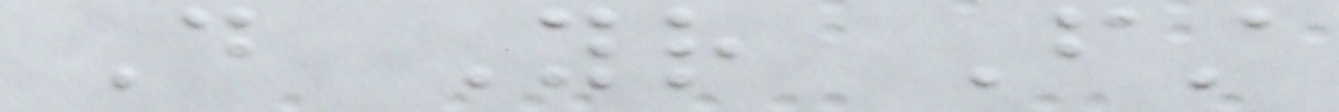Do Your First
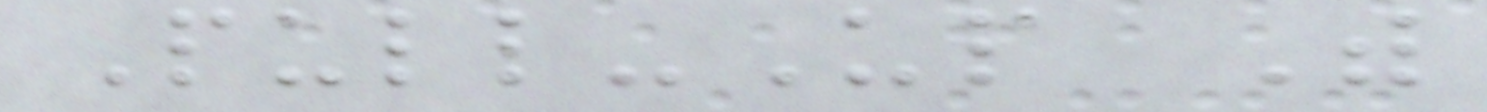Pull-Up With
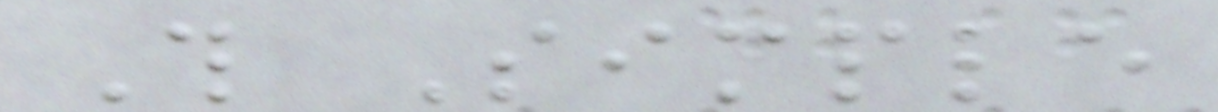This Simple
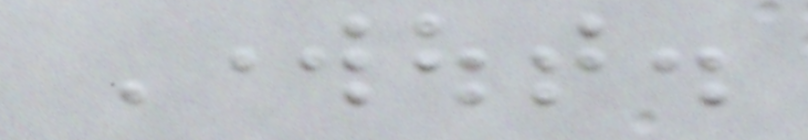Workout.
